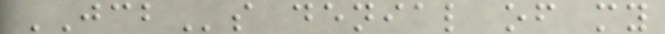JCBs denial of my
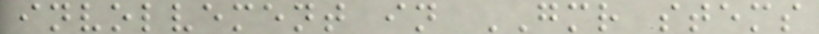involvement in GMR stems
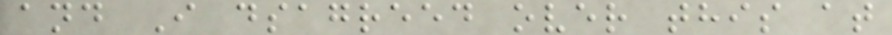and I dsagreed over this at
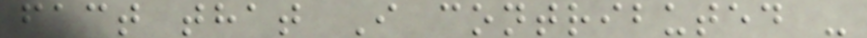fact that I contributed -
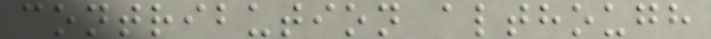contribution although
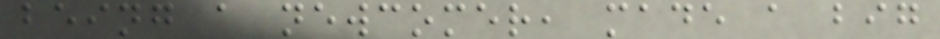being a newcomer, made a big
